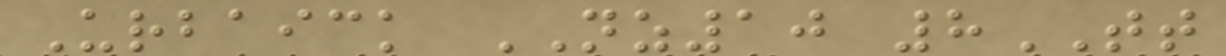Urbaick NZ10 8TT
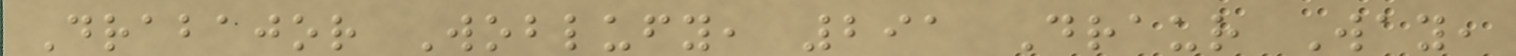Drabajor Woblufy, 291 Draur Way,
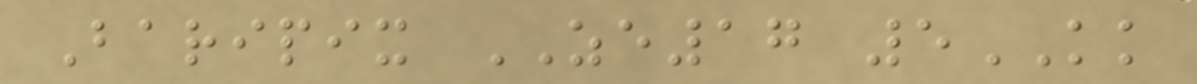Baripix ZE17 5KK
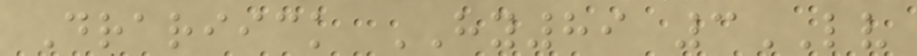Drariick HY89 3LV
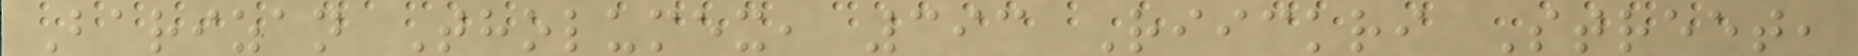Barizan Tholumex, 393 Riickri Street,
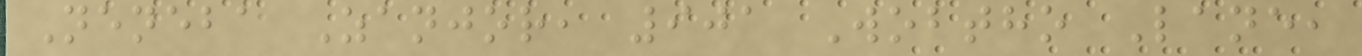Neneba Zanjor, 901 Wobtho Lane,
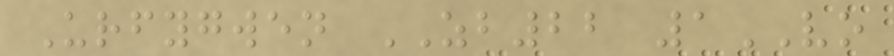Urfygwen ZB22 1VO
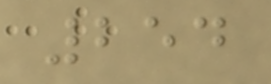254
